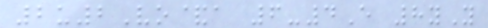2u2Vo&a 6-4E 8yY
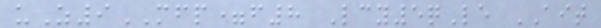uZ9MFP=f8 Lcy5qLe AIT
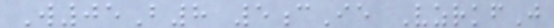W05B8 5cIe VzrkfJ
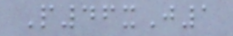P46xJ1
